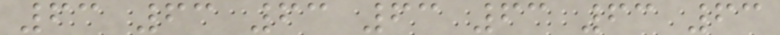63 63 63 63 63 63 63
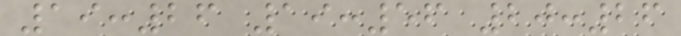19:26 19:56 20:26
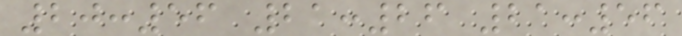20:56 21:26 21:56
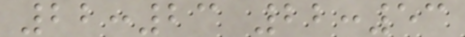22:23 22:53
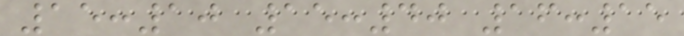15:10 15:40 16:15
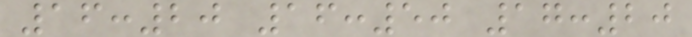16:20 16:50 17:20
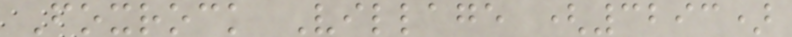Foxrock Village (3293)
